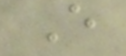E
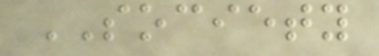SOCIETY
